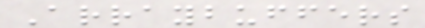Arraybuffers
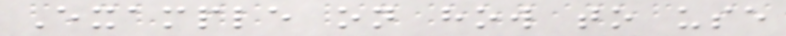Example on how to use
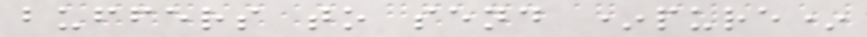buffers to send *pure*
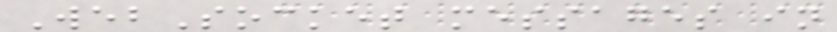WebSocket messages in
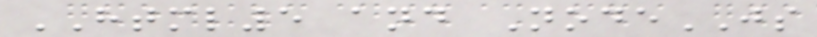HTML5 and NodeJS
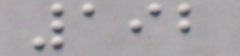192
